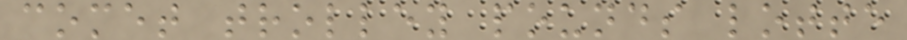comet trolley pounds lotte
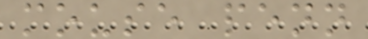mouse penn
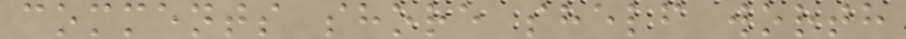comments shore shelf worth
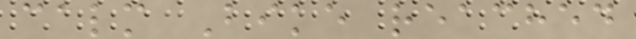calm Bike reached
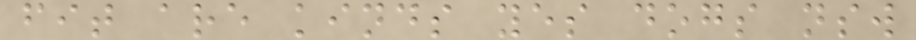fit are kinds yes dogs nsw
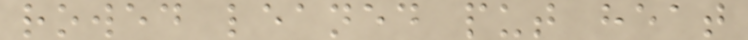rowed leaned put heat
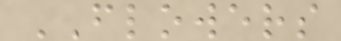FLOWERS
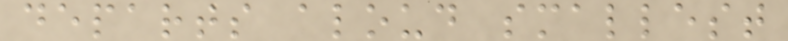departs aloud smallest
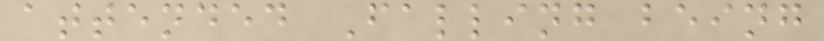attended Falling being
